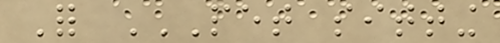For PET SITTING
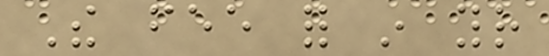The fee for in your
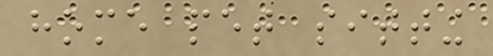home pet sitting
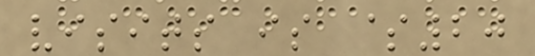visits is $20
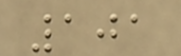101
